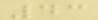43
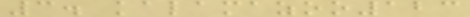3. kalamazoo123
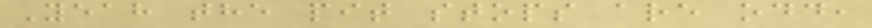Yeah the pit stops are odd,
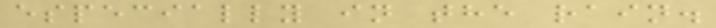especially in the rain.
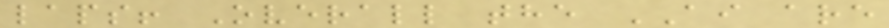laps! Overall the AI are
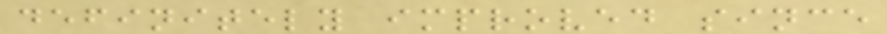definitely improved since
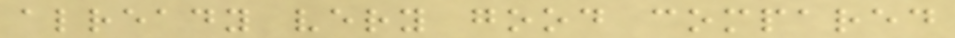already very good compared
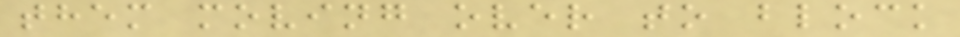them moving over to block
